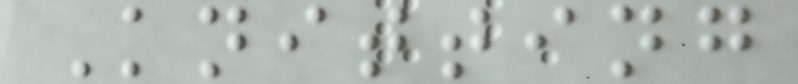Knitting
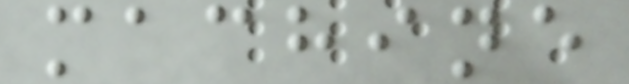machine
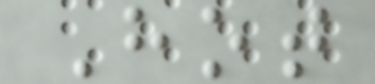Hot
